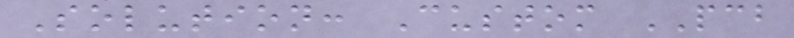Solution: Custom PCB
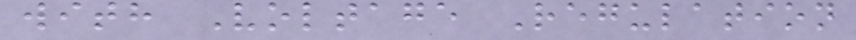with Voltage Regulation
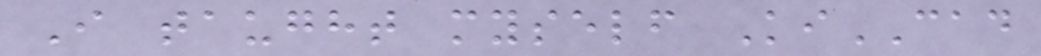I taught myself KiCAD
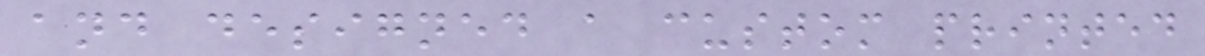and designed a custom printed
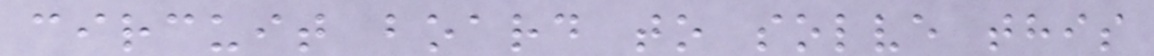circuit board to solve this
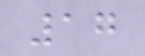17
